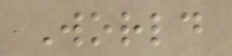World
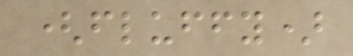(fluffy)
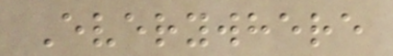Everywhere
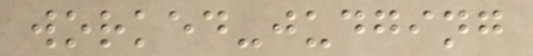worked-judging
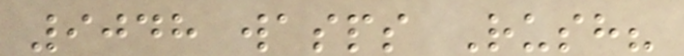9048 wasps Rush?
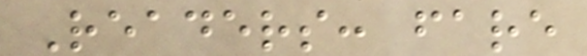Readers: fare
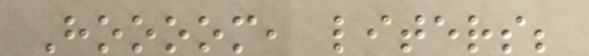Hoooom, liters;
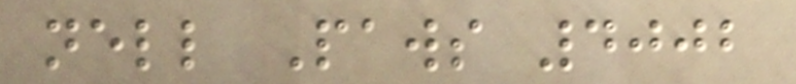nell Paws 4002
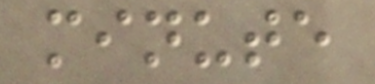minute
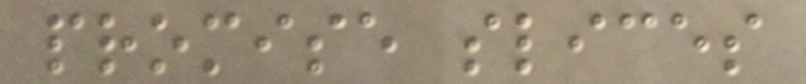promise slices
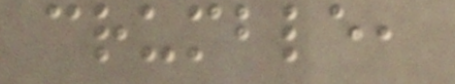crumble,
